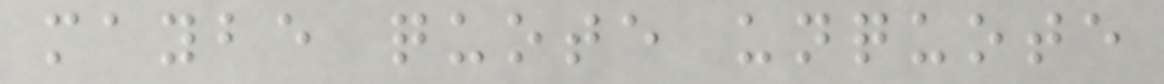maybe quote unquote
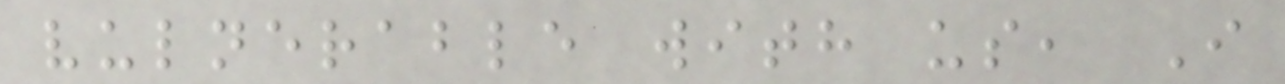vulnerable with us, I
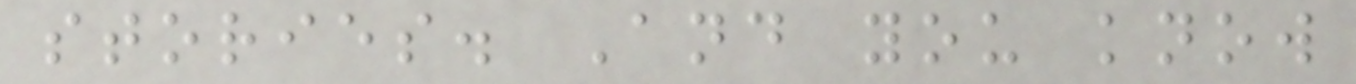stories. And you know
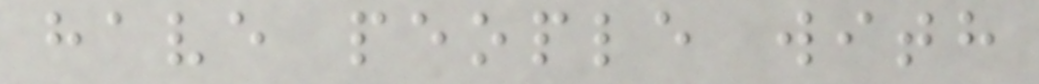have people with
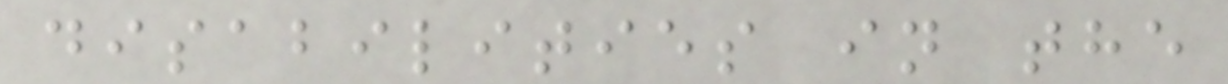disabilities in the
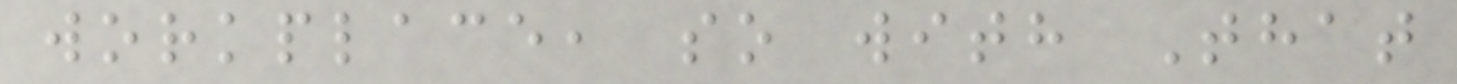workplace, so with That
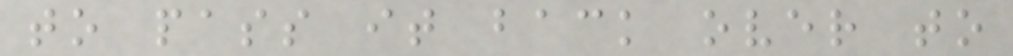to pass it back over to
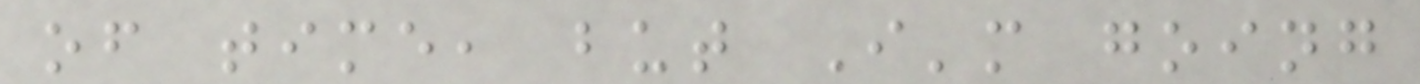of time, but I'm going
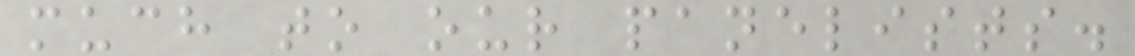much to our panelists.
